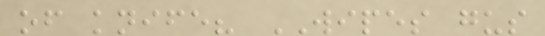of knife? WIPES gus
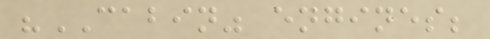"CABIN" engines;
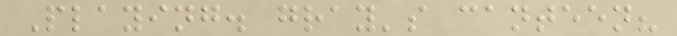Playing. gray's canteen?
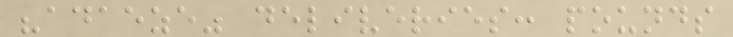"adaeze" deliveries: pounds
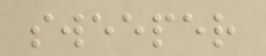sweeper
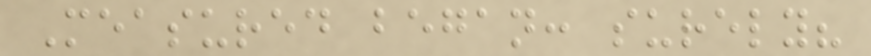Measured began: surely?
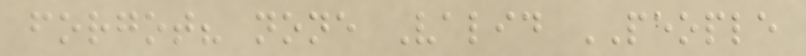forgot? none Valid PEOPLE
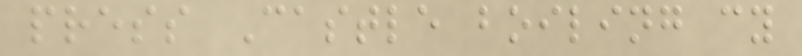press Castle boiling cy
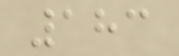183
